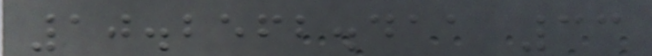10.2562.411 33
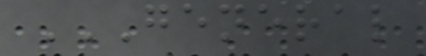GENERAL
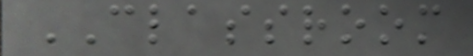CLASSROOM
